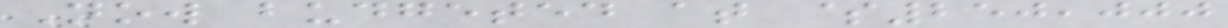Now budgeted at $250,000
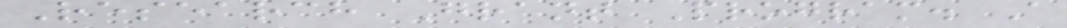Research Grant Program. A
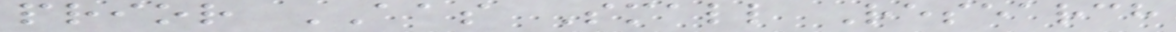prior AAS Small Research
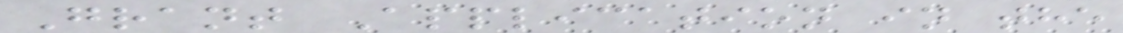Grant Application in the
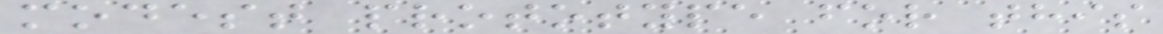modest prototype for this
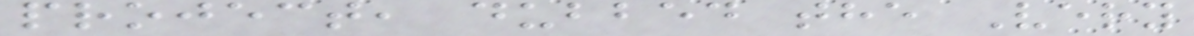project, dubbed the Very
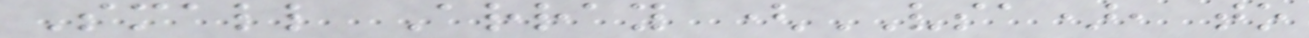Small Array (VSA), to
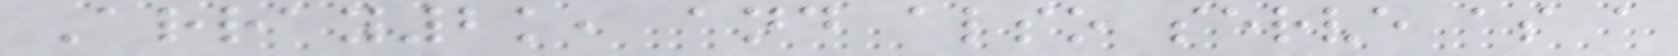Array2k, and also serve as a
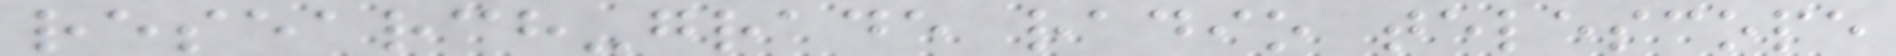research-grade radio telescope
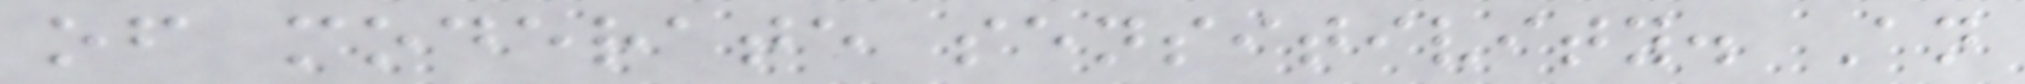of moderate sensitivity. An
